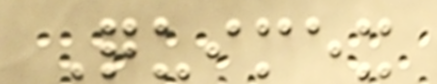Quimex
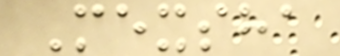Mexsha
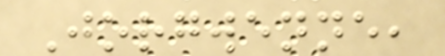Jorgwenne,
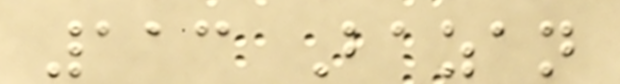113 Bazan
